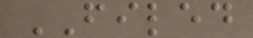FILED
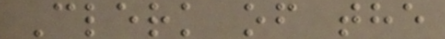Clerk of the
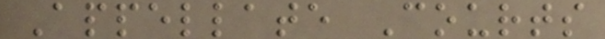Appellate Courts
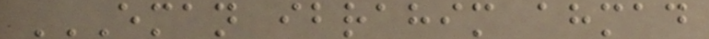EMAN IBRAHIM AHMAD
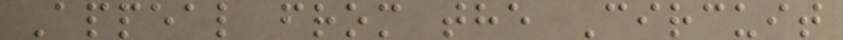Appeal from the Circuit
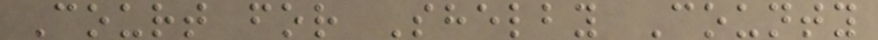Court for Shelby County
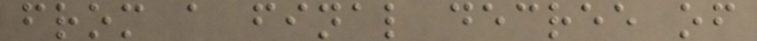from a final decree of
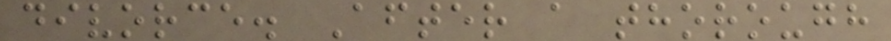divorce. After a thorough
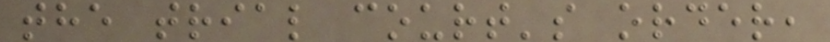the trial court's order,
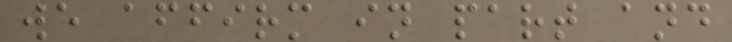we affirm in part and
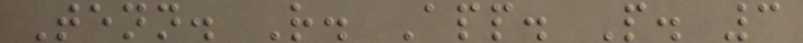Tenn. R. App. P. 3
